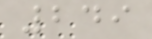249
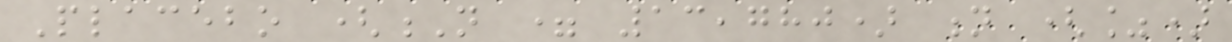Placebo (N = 13,780) n (%)
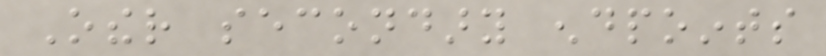Other secondary endpoints
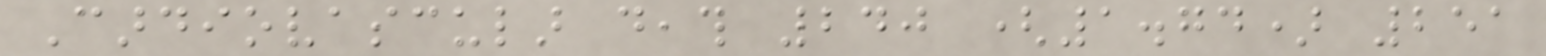Cardiovascular death 240 (1.74) 251
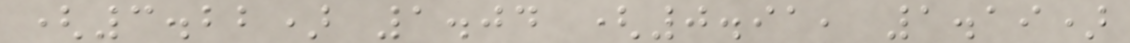(3.22) 1.04 (0.91, 1.19)
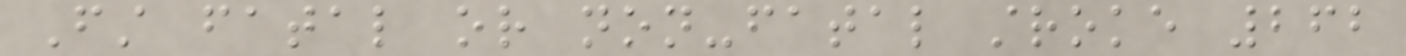First fatal or non-fatal stroke 262
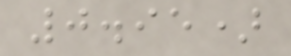0.95)
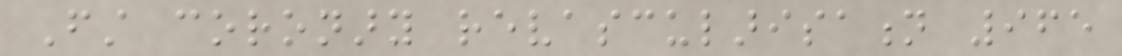First coronary revascularisation 965
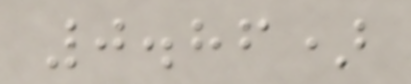0.86)
